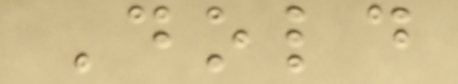Dold
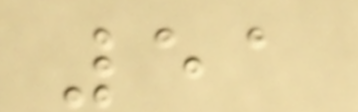51
